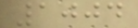1004
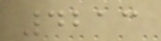4213
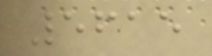5615
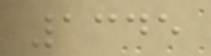1345
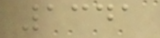1341
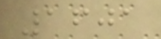1601
